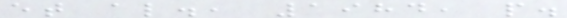et al., 1984, p.
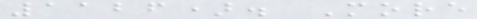1126). More
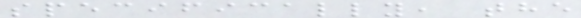specifically, the
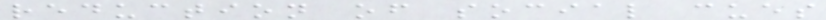reduction of social cues
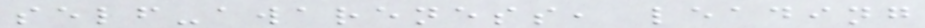self-awareness, leading
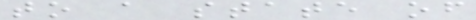to a state of
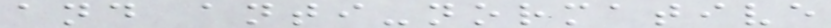and anti-normative
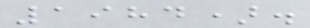1984).
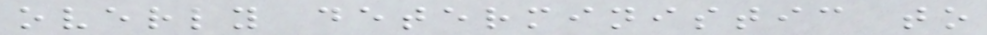overly deterministic to
